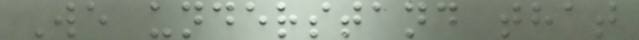We understand that
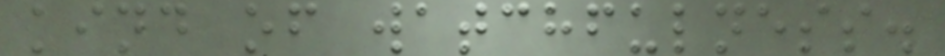kind of watchfulness.
